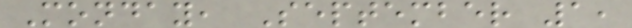Monday, September 1,
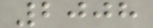2008
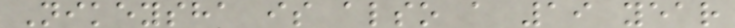Nikeysha is also a 19 year
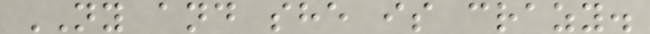NY and she is crazy.
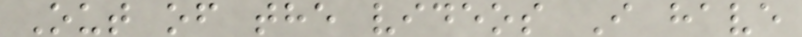Out of the videos I have
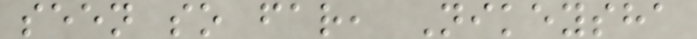seen so far, Nikeysha
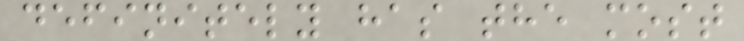definitely has the most
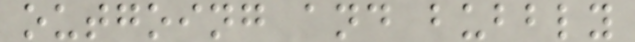outgoing and bubbly
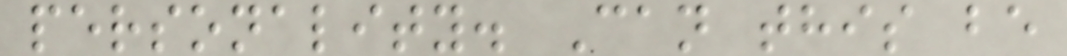personality. Can this be
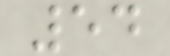54
